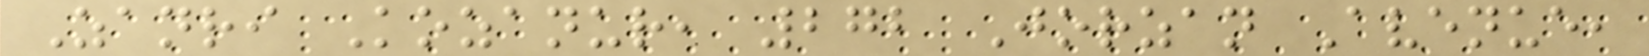Zanri Kozanur, 272 Jorzan Avenue,
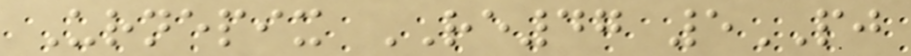Urnepix RE47 5PJ
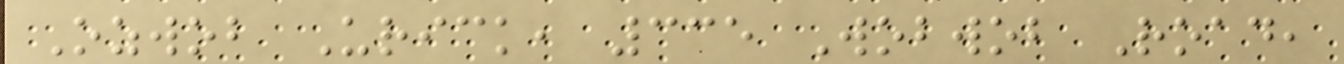Ozwob Urick, 335 Wobwob Road,
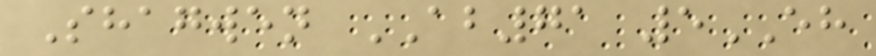Shagwen AB71 5EH
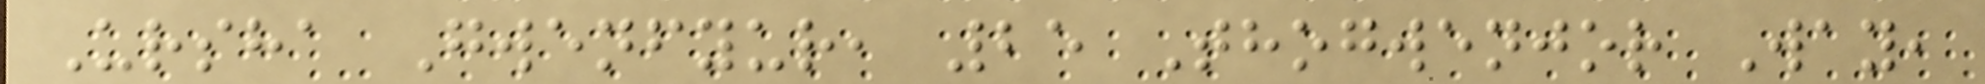Ursha Gwenfyur, 25 Thogwenjor Way,
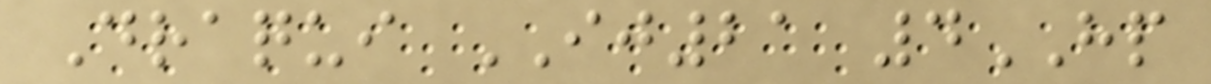Draqui IJ21 4HP
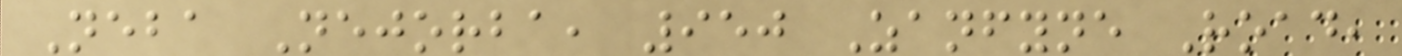Neba Nejorba, 950 Zanfyne Road,
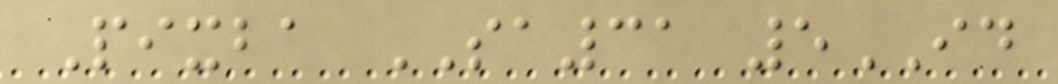Pixba SA31 5ID
